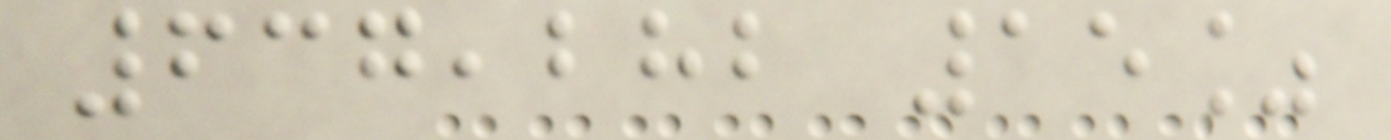637,282 15%
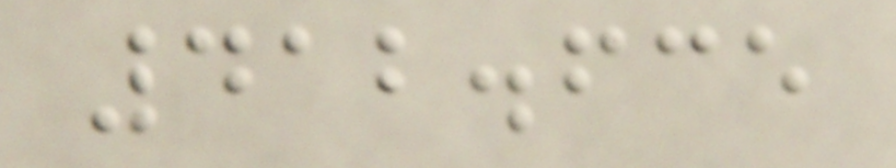412.635
